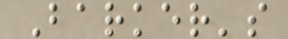Barker's
